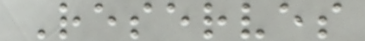Reserves
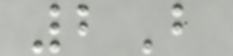2B
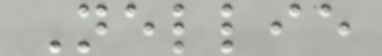Nellie
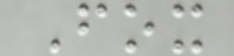Fox
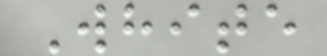White
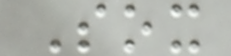Sox
